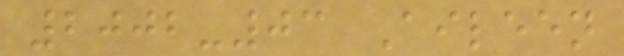2002-03 Aileen
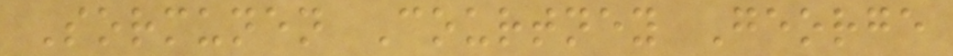Sormunen Courtney George
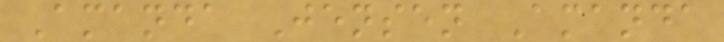Amanda Jensen Amanda
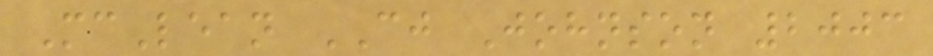McLean CJ Johnson 2003
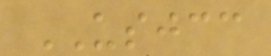USJCC
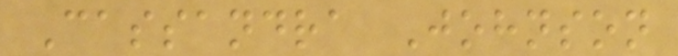Cassandra Johnson
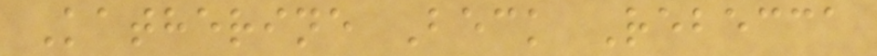Katherine Beck Rebecca
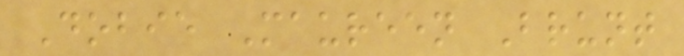Dobie Maureen Brunt
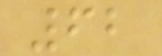62
